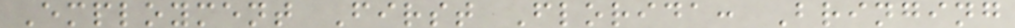Employment First Florida: Bringing
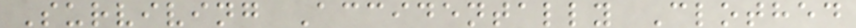Surviving Accidentally Clothed
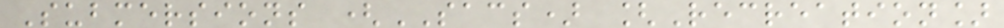Submersions (SACS) [Recreation]
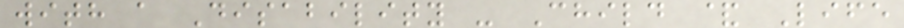with a Disability - Child & Life
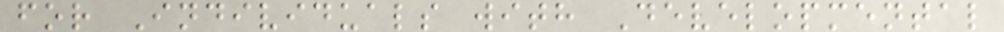for Individuals with Developmental
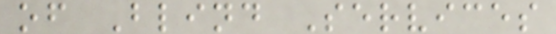of Blind Services
